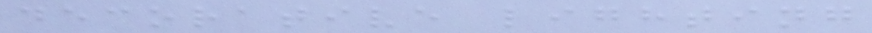decorative lighting
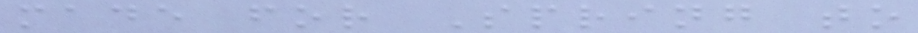made for Spring to
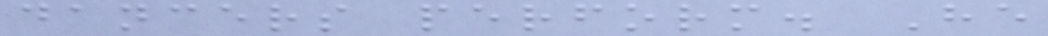dancers perform. He
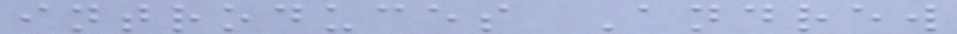introduces Andrew
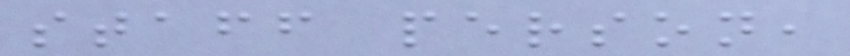staff person,
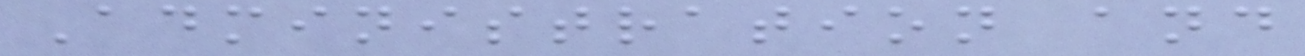Administration and
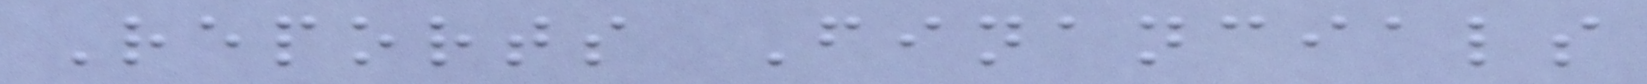Reports Financials
